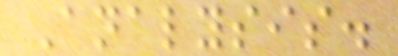Analysis.
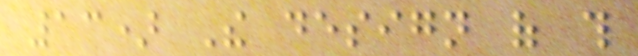13) The design of this
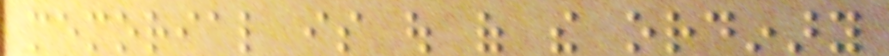memorial is out of the ordinary
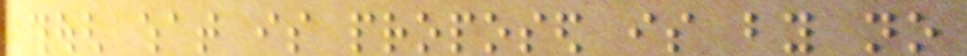though what is proposed is by no
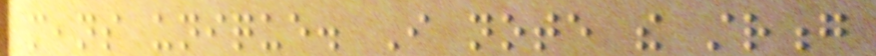means unique. I note the strong
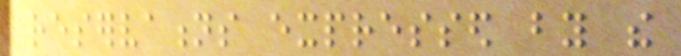reservations expressed by the
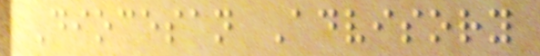Diocesan Advisory
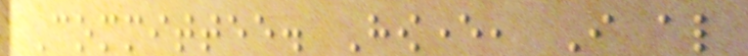Committee. However, I also
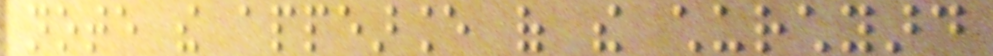note the appearance of the churchyard
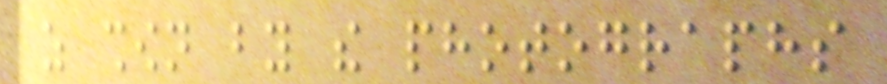as shown by the photographs
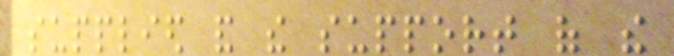supplied and the support of the
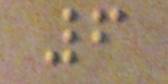6
